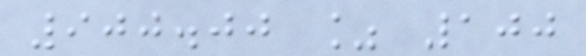900.00 % 100
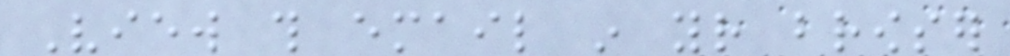View this email in your browser
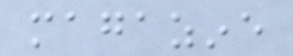magazine
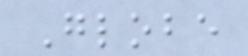Globe
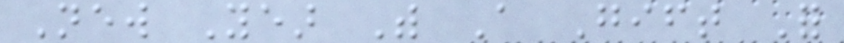New Year With A Gift For
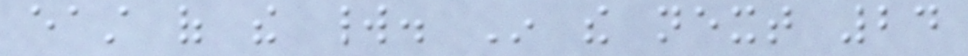east of the world. In the next 24
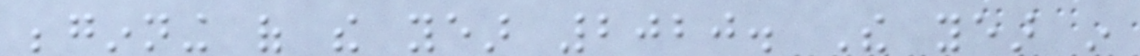beginning of the year 2020. The year in
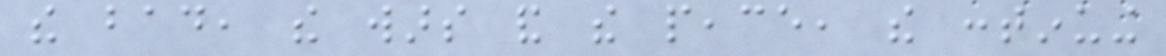the bad, the wars and the peace, the continuing
